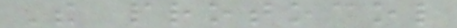The protocol
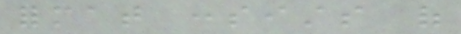format consists of
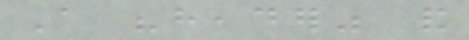A "header" and
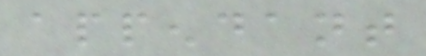appendant
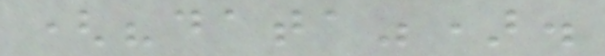("data").
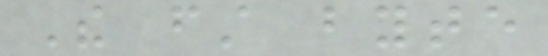The first byte
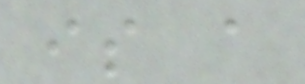is a
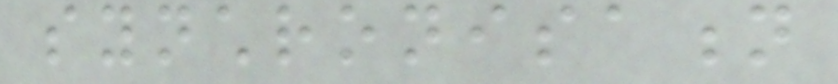synchronisation
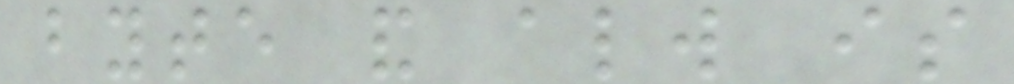byte and always is
